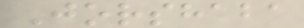Jorshaba
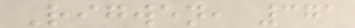Rigwen, 371
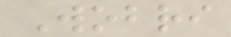Wobri
